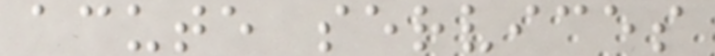acute services
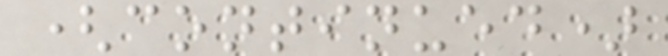(continued)
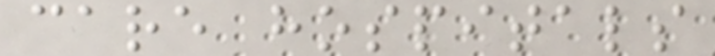care hospitals
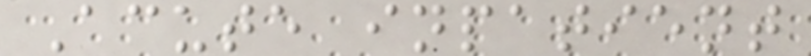Acute inpatient
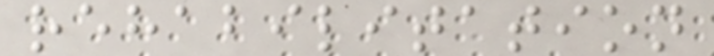rehabilitation
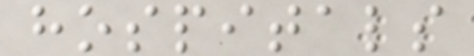hospitals
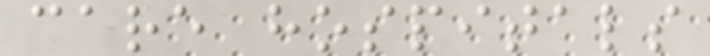care hospitals
